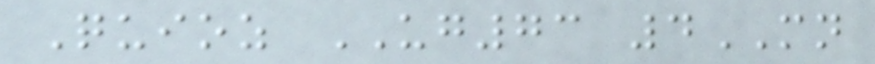Quioz UG73 4MN
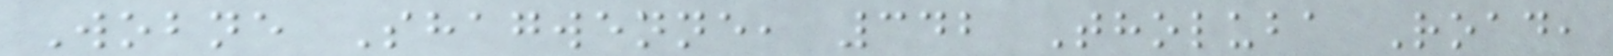Wobne Shagwenne, 342 Tholuba Road,
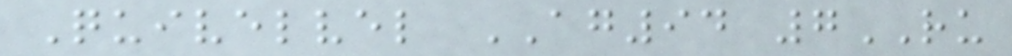Quivelvel AG94 7RU
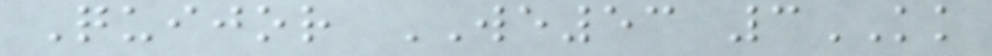Quijor WE53 3KK
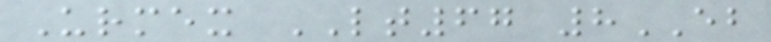Urmex LT67 8EB
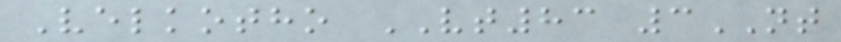Velkotho VT83 3NT
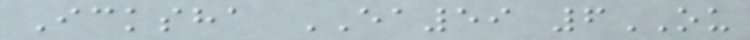Icksha EA59 6OU
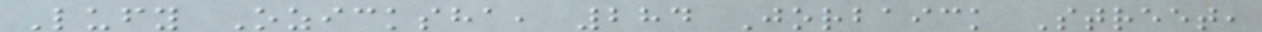Lufy Ozicksha, 284 Jorbaick Street,
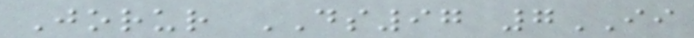Jorur DS97 7II
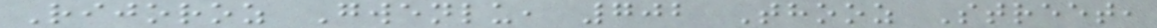Rijoroz Gwenlu, 702 Thooz Street,
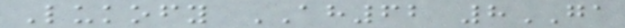Lukofy AH62 8GA
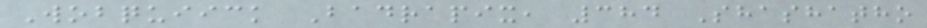Wobquiick Badrapix, 384 Shashatho
